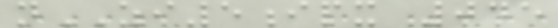nZI5ipx 045
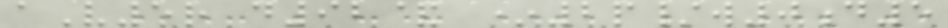aV5r d92& *2p/w0d5
